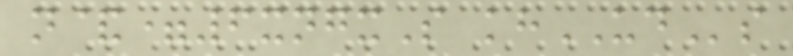n&=6xngxS khUDs
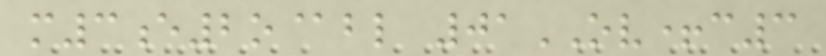m3e2o@bl 01OV+c3
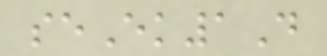seEk1D
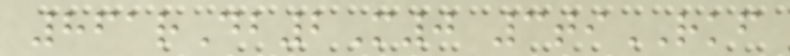861rDb2M0 3tiRKF
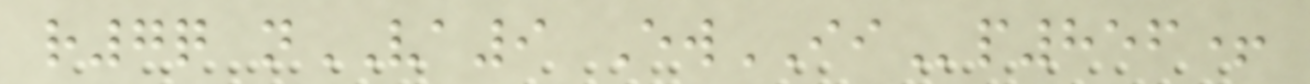r7q nVA9 EwIIp856+
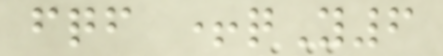fqf +qY6
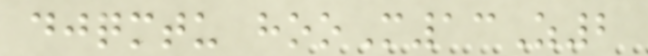djqmtu hooM13Z2
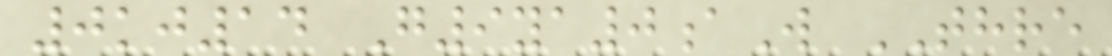0kj14 G9ya0aW THRE
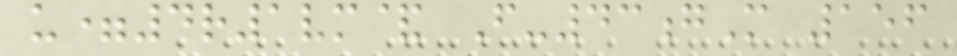u=4r1vm& F-43gM 156
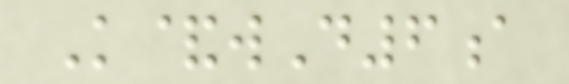K&wD6a
